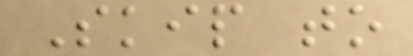Skip to
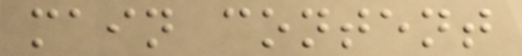main content
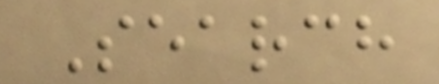Search
